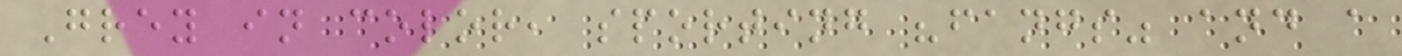Grey in color, sporting "fangs" and a
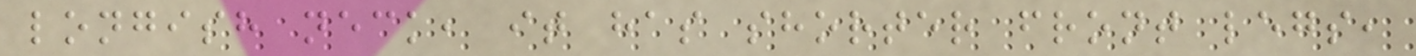longish neck, it has shorter front legs,
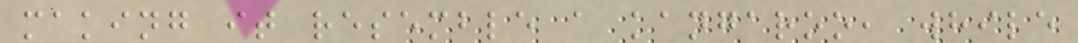making it resemble a kangaroo, while
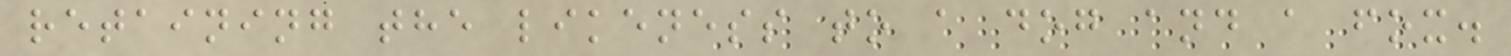retaining the likeness to a dog and a fox.
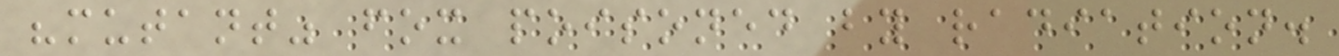"mutant" fox poisoned by radiation.
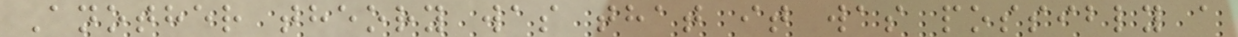Another theory was that it was possibly a
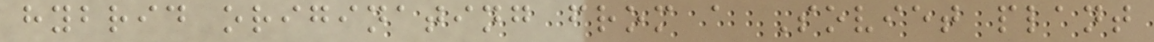hybrid originating from a Soviet plant
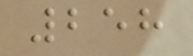258
